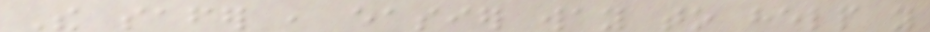The safer , easier way to help you
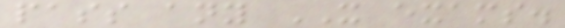pass any IT exams.
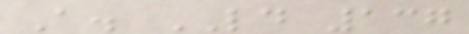A. LD 137
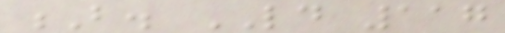B. LD 117
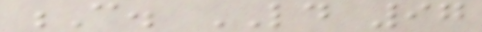C. LD 97
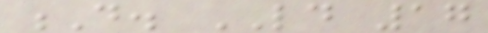D. LD 17
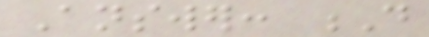Answer: D
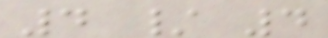4 / 4
